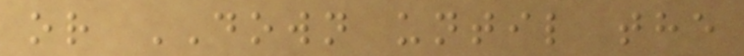or DOWN until the
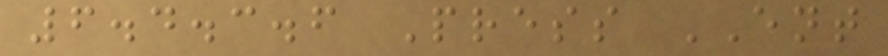6.4.3.6 Press ENT
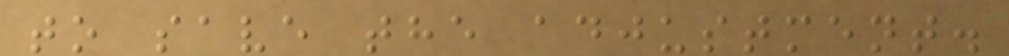to save the adjustment.
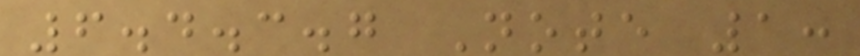6.4.3.7 Note 1:
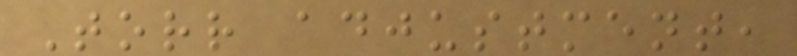Torr adjustment,
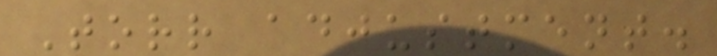Torr adjustment.
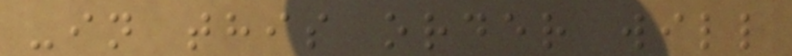-in this order will
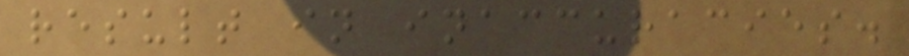result in inaccuracies.
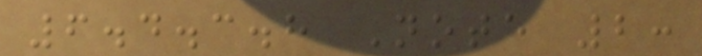6.4.3.8 Note 2:
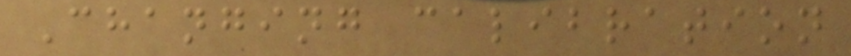Changing calibration
